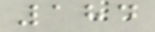184
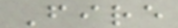Fire
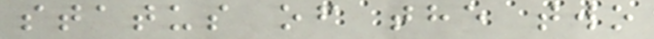status of the two
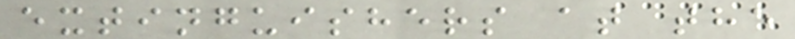extinguishers at the
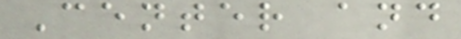Center and
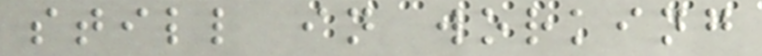still in working
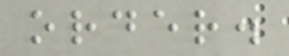order.
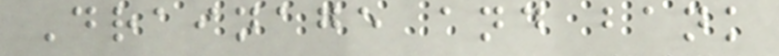Drainage and bank
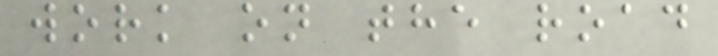work on the road
